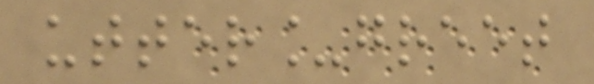utter_greet
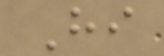Hi
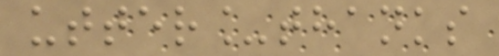utter_thanks
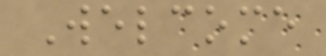Welcome
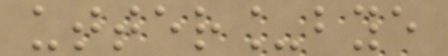utter_bye
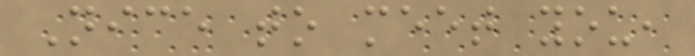Nice to meet you,
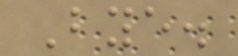Bye.
